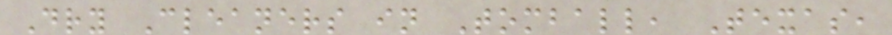Dry Cleaners in Tomball, Texas,
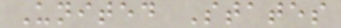United States
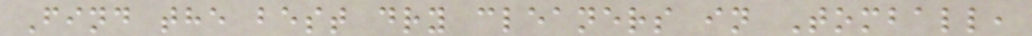Find the best dry cleaners in Tomball,
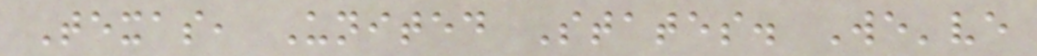Texas, United States. We've
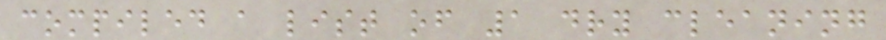compiled a list of 1 dry cleaning
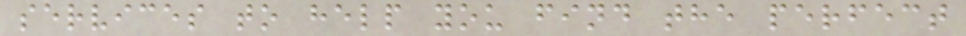services to help you find the perfect
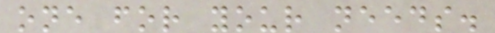one for your needs.
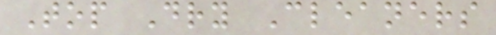Top Dry Cleaners
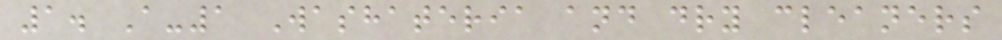1. A-1 Washateria and dry cleaners
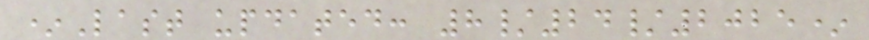*Last updated: 8/24/2025*
